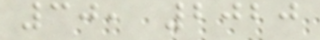30, 2020
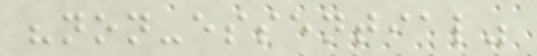"non-essential"
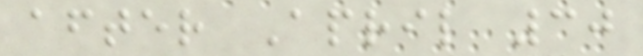after April 30
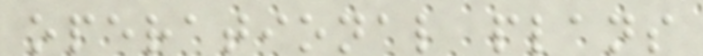operational plans
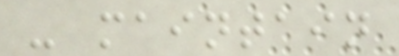- maintain
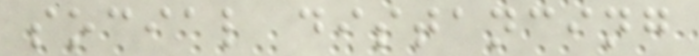social distancing
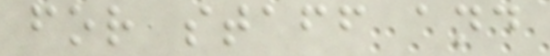for staff and
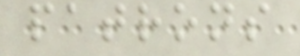patrons
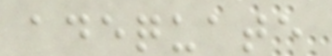adequate
